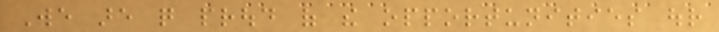We are quite proud of the opportunities our
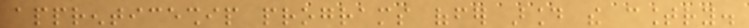apprenticeship programs offer around the country.
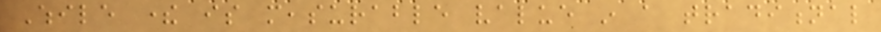While there is measurable value in a traditional
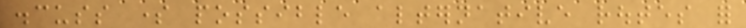discuss some possible alternative routes for
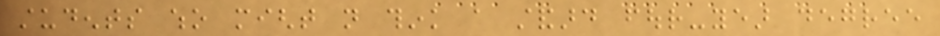students who might not think a standard four-year degree
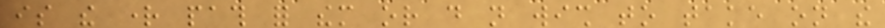is the right path for them or do not wish to take on the
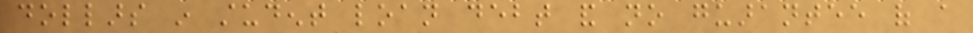dollars in student loan debt and no guarantee of a
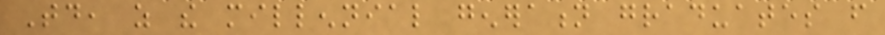Today, as the millennial generation graduates from
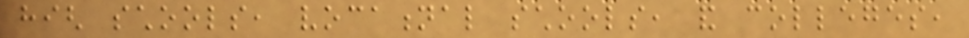high schools, vocational schools, and colleges,
